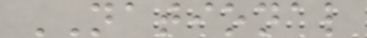NATIONAL
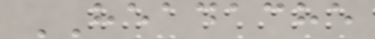HEADACHE
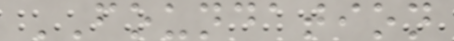FOUNDATION
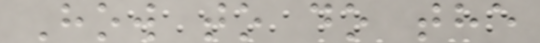How to do the
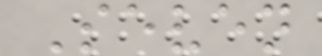Seven
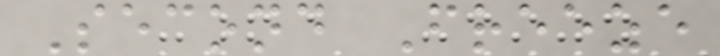Second Freeze
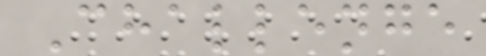Challenge
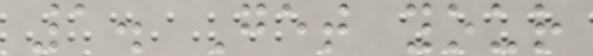1. Get your
